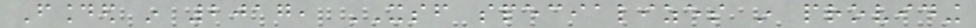Founded in 2017, XSF specializes in providing
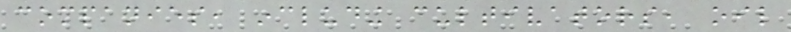companies, including cultivators, oil
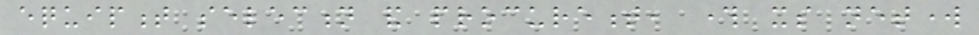equipment selection and procurement, through its network
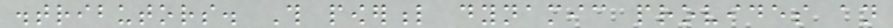distributors. This powerful dynamic provides an
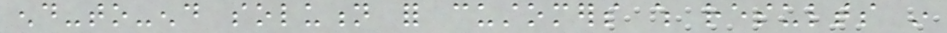end-to-end solution for customers which results in
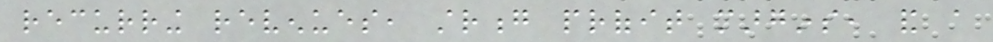recurring revenues, strong profit margins, and a
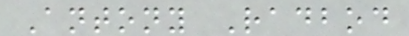Antony Radbod
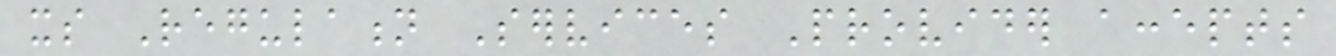its Regulation Services Provider accepts
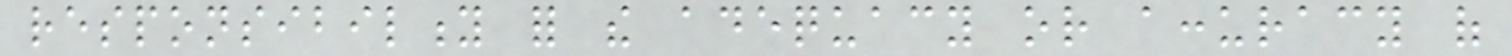responsibility for the adequacy or accuracy of
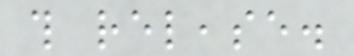this release.
